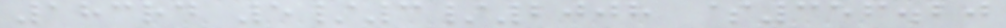183rd 5/3/2008 $356.20
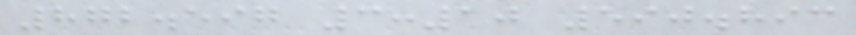872.597 3:10 590.893
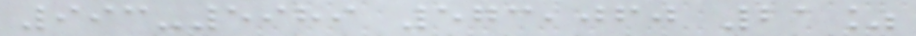993-5989 573,060 21%
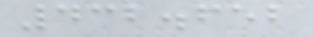432.652
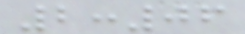2:06
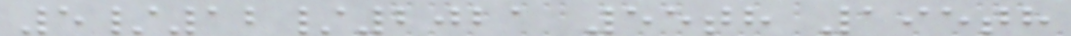5/12/2021 55th 195th
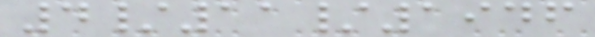4/11/1946
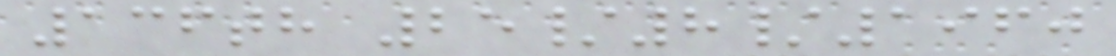136th 25/8/1960
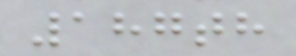187th
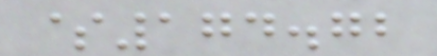$174.72
